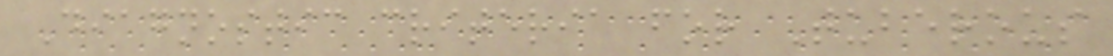Diagnostic criteria for Tuberous
